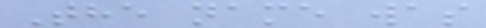The name was
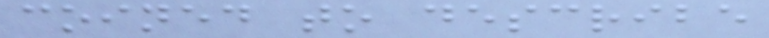coined to describe
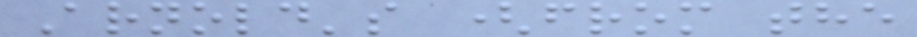Arnold's (from the
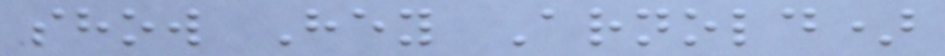show Hey Arnold)
